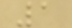1
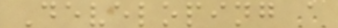Developing a
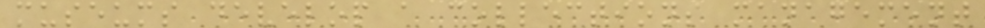museums develop a collections management
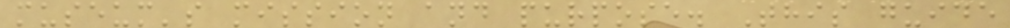museum's mission and purpose. This guide
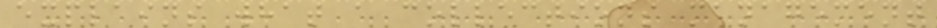explains what a collections management
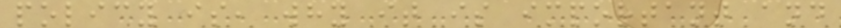policy is, why it is important and
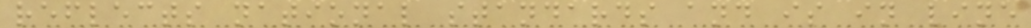reflects national standards and is in line
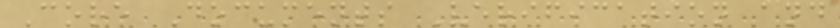Core Documents Verification and
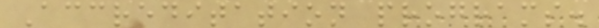Accreditation programs.
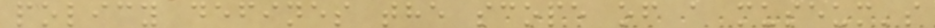policy defines the scope of a museum's
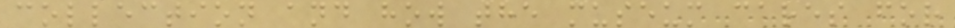collection and how the museum cares for
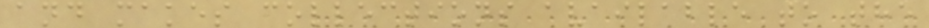and makes collections available to the
